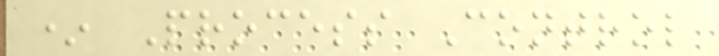* Process Control
